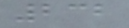232
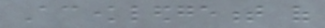Acknowledgement of
